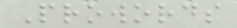Prowords
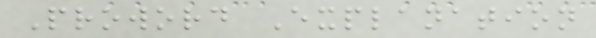Proword Explanation
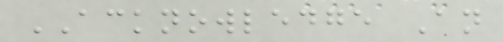ACKNOWLEDGE An
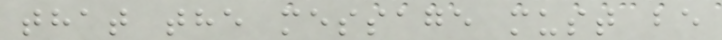that the message must be
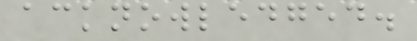acknowledged.
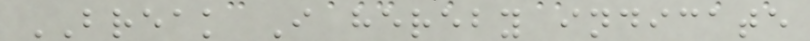BREAK I hereby indicate
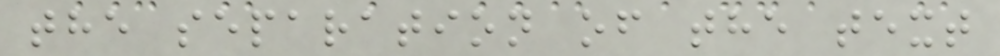the separation of the text
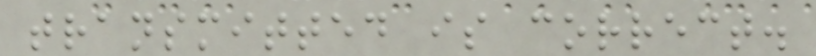transmitted is correct.
